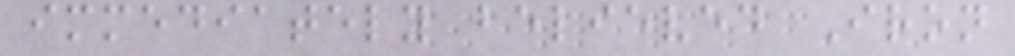immediately believed Iron
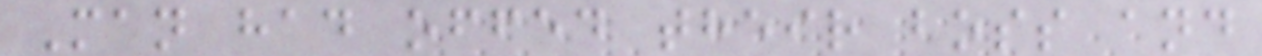Man had offed their boss and
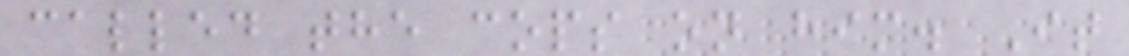called the cops on him. It
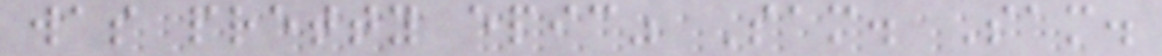was pretty epic" Sam. Sam.
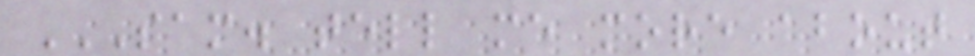SAM. TELL ME MORE ABOUT
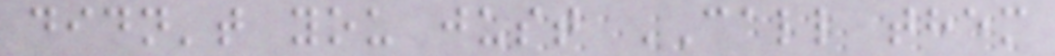didn't you just CALL them
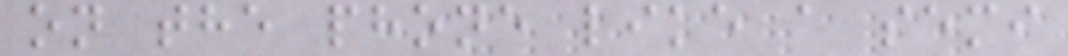on the phone like a semi
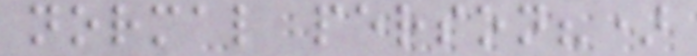normal person?)
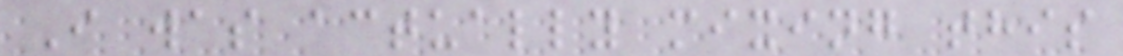I was actually mixing this
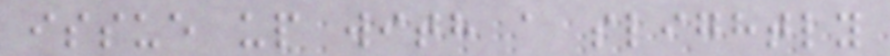issue up with a slightly
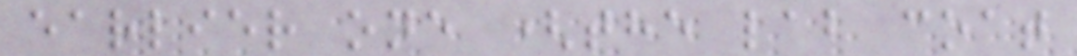earlier one (the lab coat
